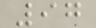97
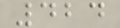424
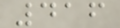416
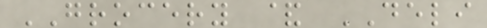GROCERY & DELI
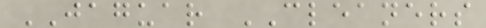JAGUAR CLEANERS
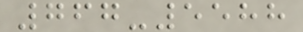767-5588
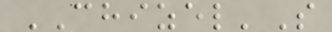CHIZEL'S
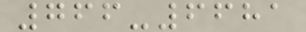766-6681
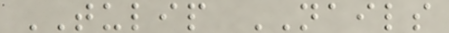TULIP NAILS
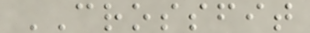CROSSFIT
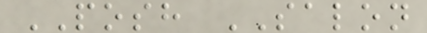POSH SALON
